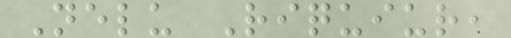Nelu Riquiur,
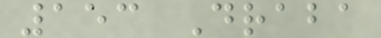153 Draba
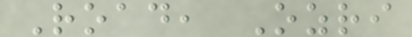Road, Ozri
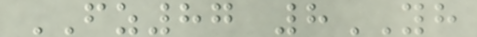FZ87 8YH
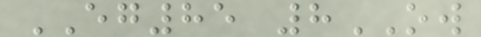EG85 8OW
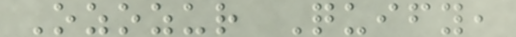Ozozur Quify,
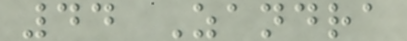44 Zandra
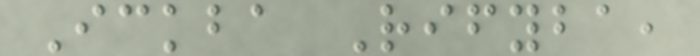Ickba Rifyba,
